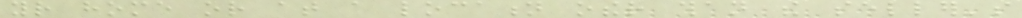your home or at a location other than the seller's
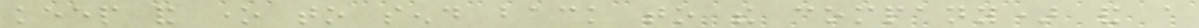keep and one to send back to the company) and a
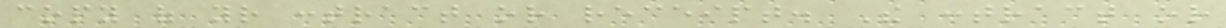copy of your contract or receipt. The contract or
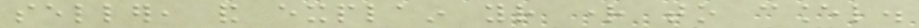seller, and explain your right to cancel.
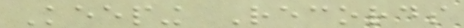Keeping Records
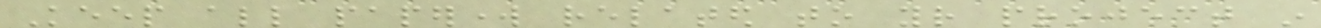Keep all paperwork related to your project in
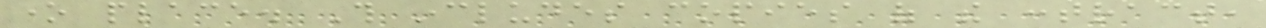one place. This includes copies of the contract,
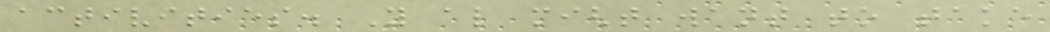activities. You also might want to take
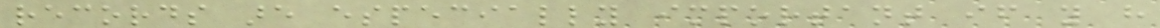records are especially important if you have
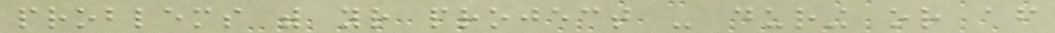problems with your project - during or after
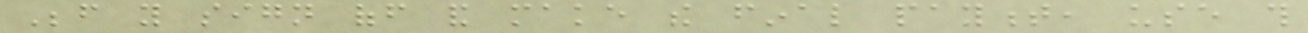Before you sign off and make the final payment, use this
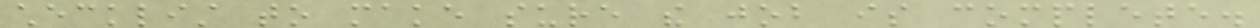checklist to make sure the job is complete.
